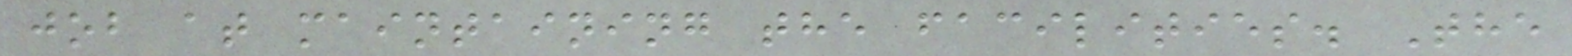job at maintaining the facilities. The
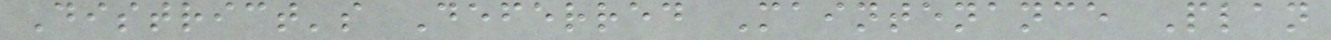District's Deferred Maintenance Plan
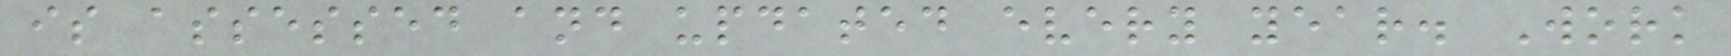is assessed and updated every year. Work
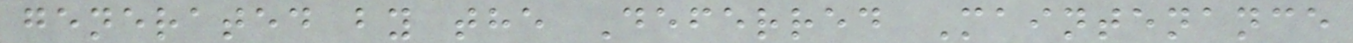generated by the Deferred Maintenance
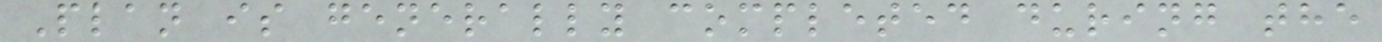Plan is generally completed during the
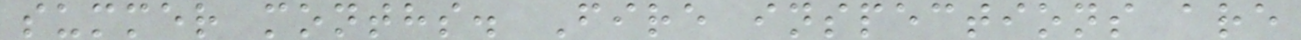summer months. Fire inspections are
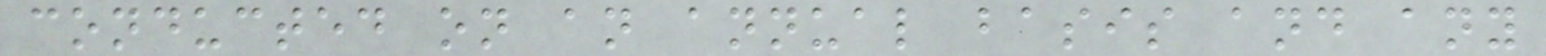conducted on an annual basis and any
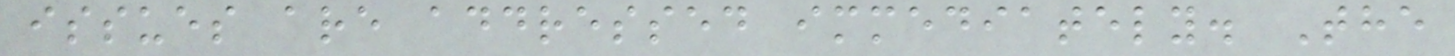issues are addressed immediately. The
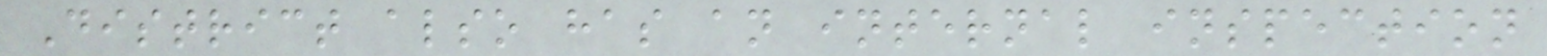District also has an internal inspection
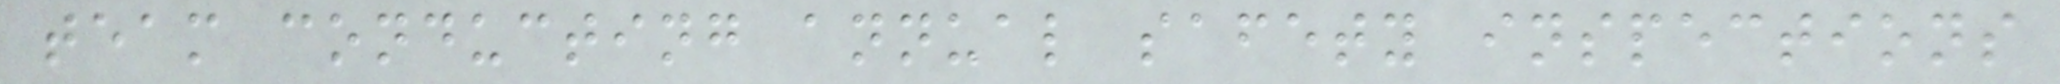team conducting annual safety inspections
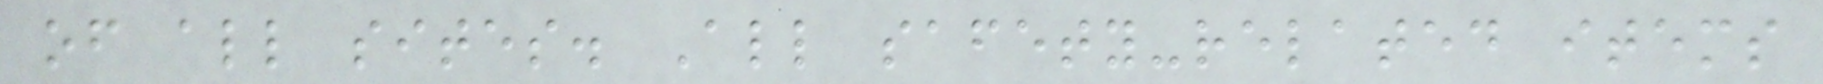of all sites. All safety-related items
